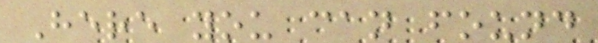Here you can found
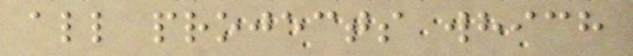all projects which
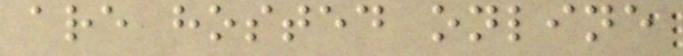are hosted online
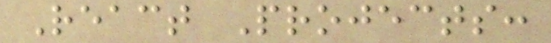React Projects:
